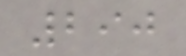290
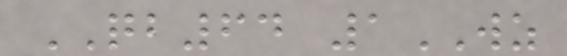QB64 1WZ
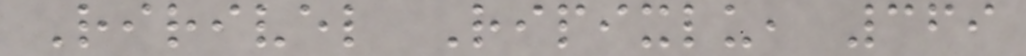Ririvel Ripixlu, 369
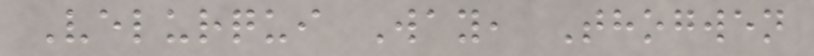Velurqui Way, Thogwen
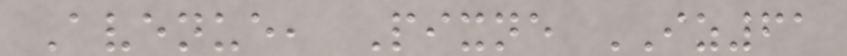Avenue, Pixne IZ61
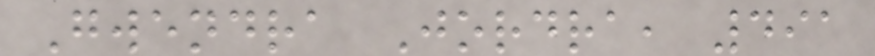Gwendra Jordra, 491
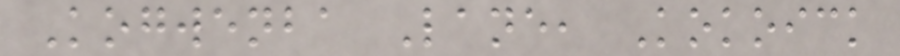Kogwenba Lane, Kokoick
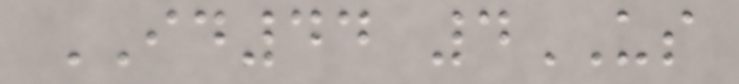ID44 4US
